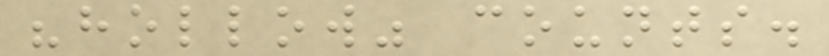"hollow" counts.
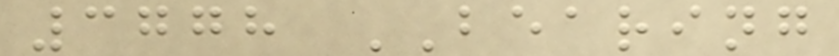3778 BEARING
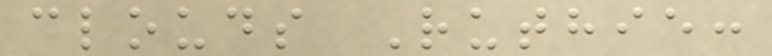clouds Ruthie:
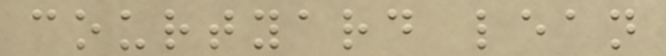courtyard lean
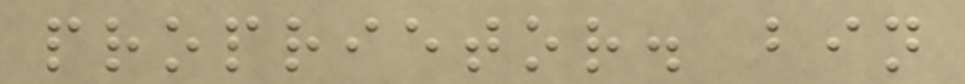proprietor. bin
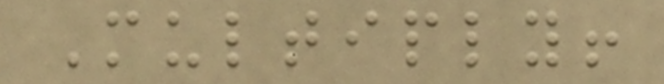Multiply!
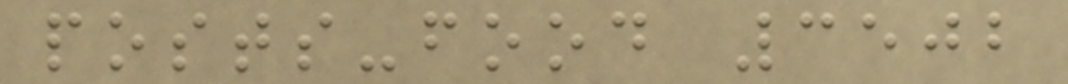posts-food 3502
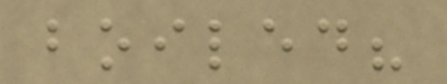boiled?
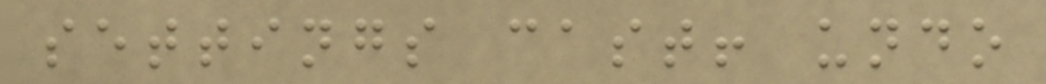settings cast! undo
